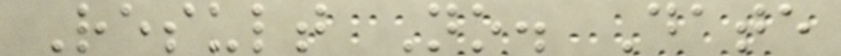Result No. Date
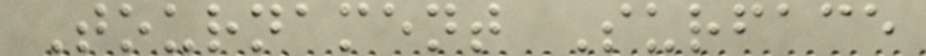Tournament Surface
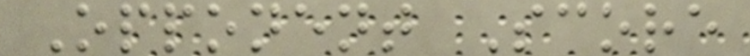Opponent Score
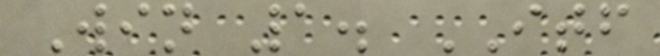Win 1. ITF
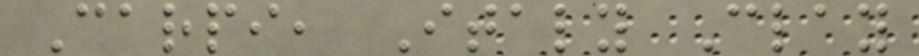Carpi, Italy Clay
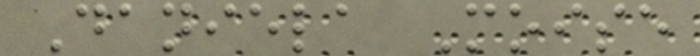Daniela Moise
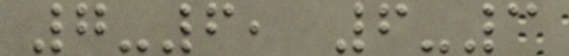7-6, 6-3
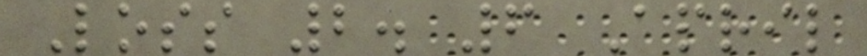Loss 2. 6 April
